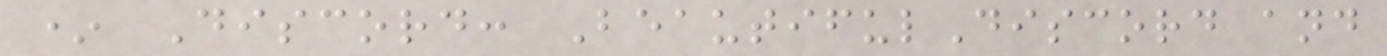* Discord: BeautifulDiscord and
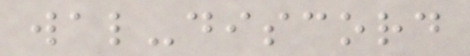wal-discord
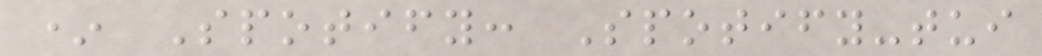* Spotify: Spotify-tui
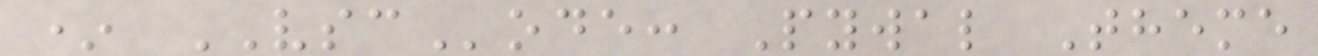* VSCode: Pywal Theme
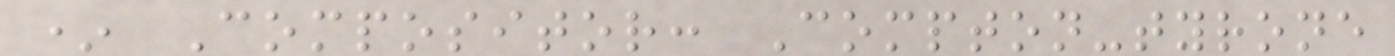* Compositor: Compton-tyrone
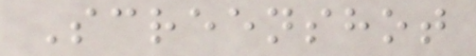Screenshot
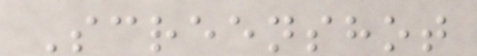Screenshot
